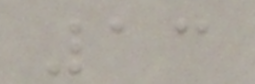13
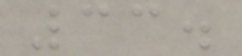33.
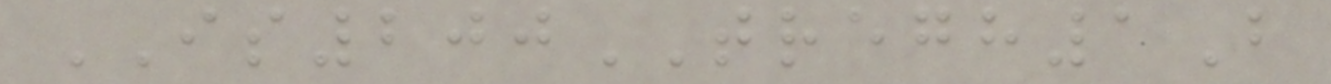IS200TREGH1B
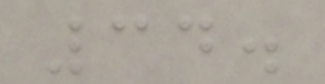34.
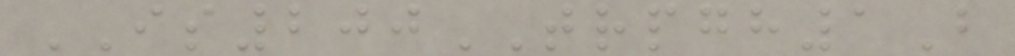IS200TRPGH1B
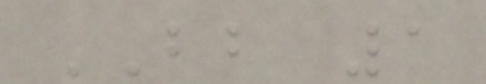BB 1
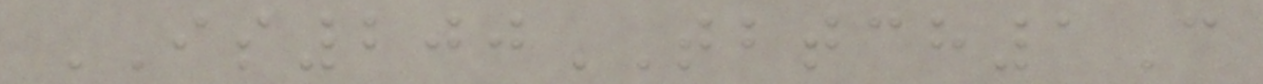IS200TBTCH1C
